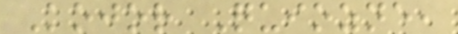Kojor Quiozne,
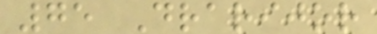75 Drarijor
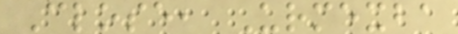Close, Urmexba
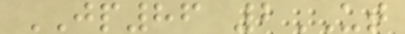JP86 2UT
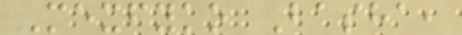Mexfyko Basha,
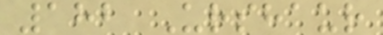182 Urshaur
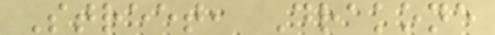Street, Drakone
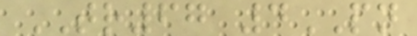TR67 4PN
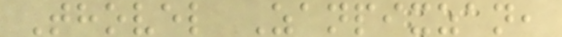Thovel Zanpixzan,
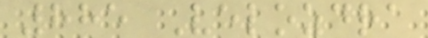885 Velozdra
